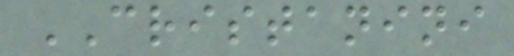CRISTANINI
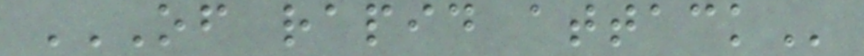OF RAPID ATTACK
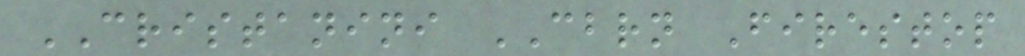CRISTANINI CBRN Firestop
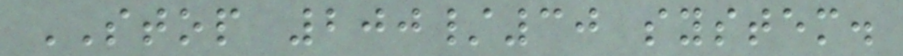STOP 200/30 system.
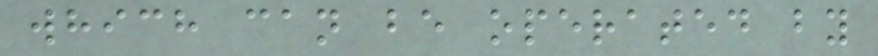which can be operated by
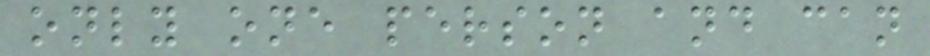only one person and can
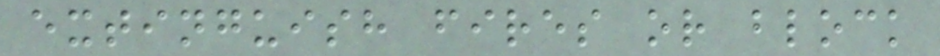extinguish fires or block
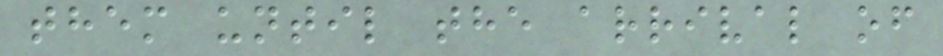them until the arrival of
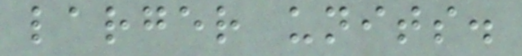larger units.
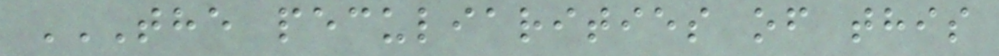THE PECULIARITIES OF THIS
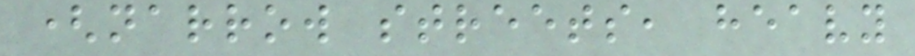(narrow streets, heavy
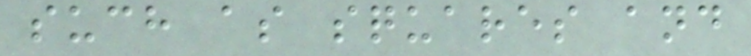such as squares and
